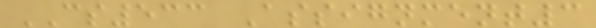CS533 Assignment3
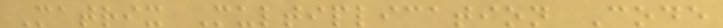Matrix Multiplication Code
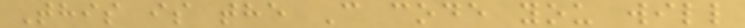This is the C code you will
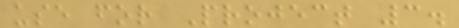use for Project 3.
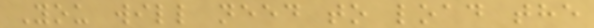You will need to load the
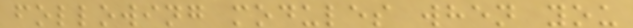following modules when you
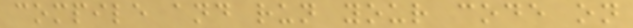compile and run your code on
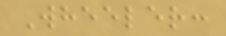Wheeler:
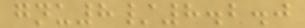gnu8/8.2.0
